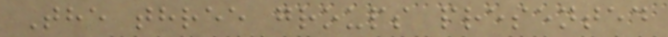The three groups presented
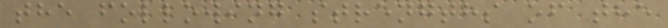the following strengths of the
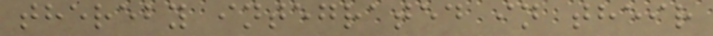thereby integrated in their
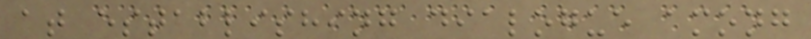at establishing dialogue among
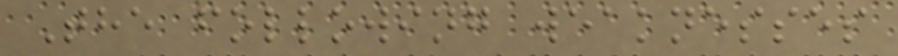The following weaknesses
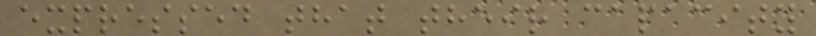expressed that their capacity
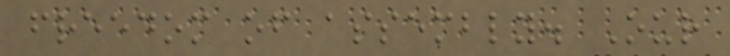freedom of assembly. Our
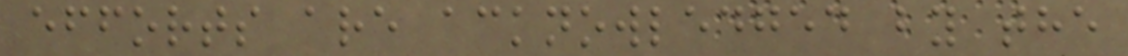efforts are acknowledged by the
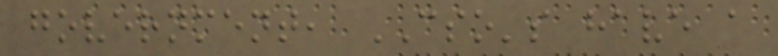government, CSO's have a
